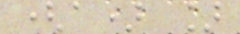(a) ]
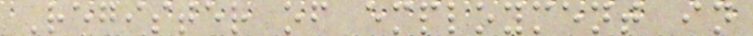Register of employment in
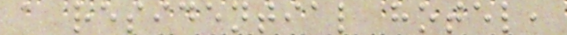a residential hotel,
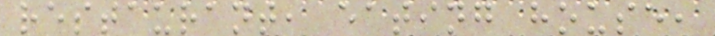restaurant, eating house,
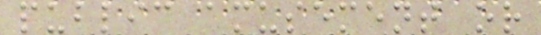public amusement or
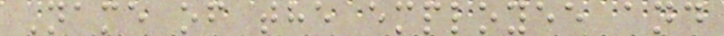Name of the employee and
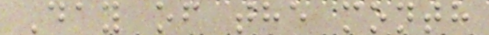Day of the month
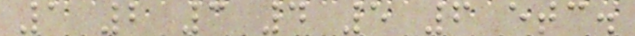1 2 3 4 5 6 etc.
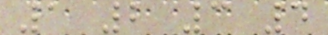1 2 3 4
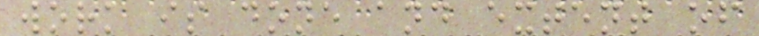work is done and extent of
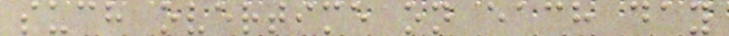such overtime on each day
